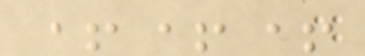+++
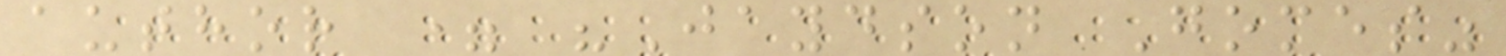author = "Jaydson Gomes"
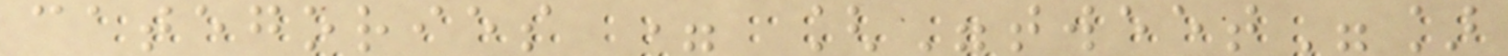categories = ["tweet"]
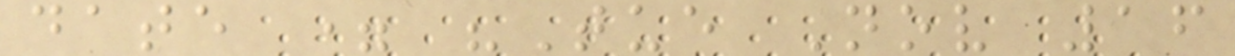date = "Tue Nov 16
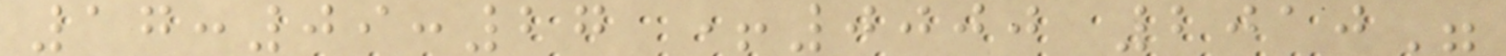17:09:27 +0000 2010"
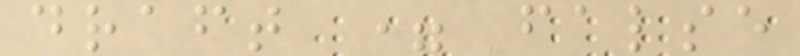draft = false
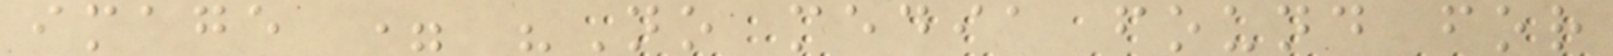image = "No media found for
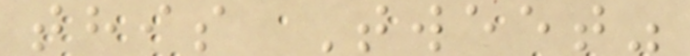this Tweet"
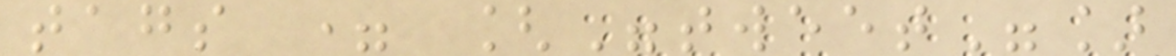tags = ["tweet"]
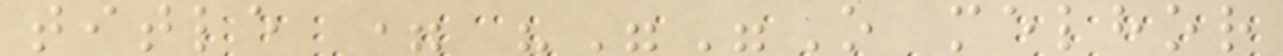title = """O melhor
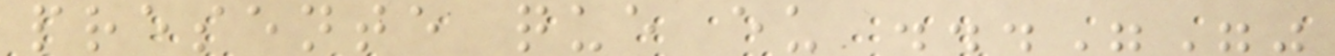presente que eu ..."""
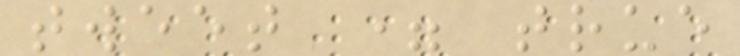tweet = true
